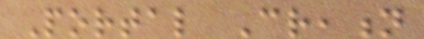Portal Creation
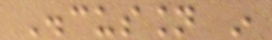Discussion in
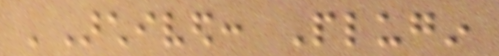'Archived: Plugin
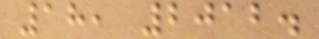18, 2012.
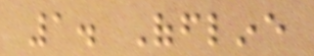1. Offline
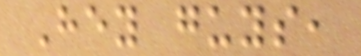Hey guys,
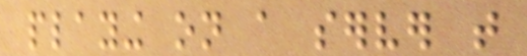playing on a server that
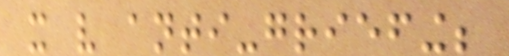it very anti-griefing;
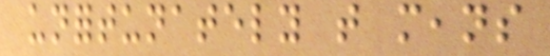unfortunately that means
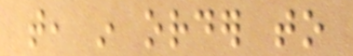that, in order to
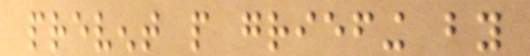prevent people griefing by
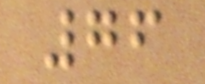76
